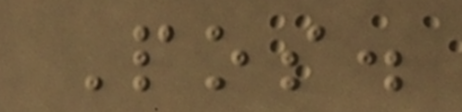Pos.
